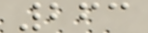263
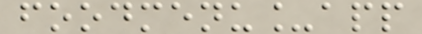foodmenu_app
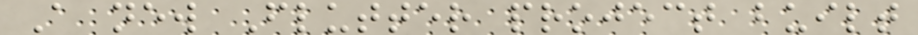A new Flutter project built
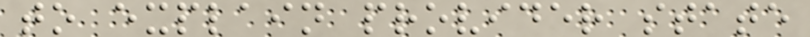to explain provider state
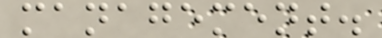management.
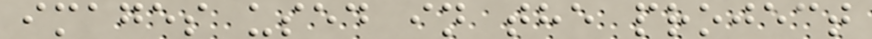images used in the project
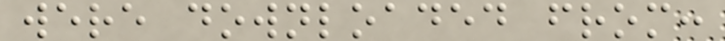were downloaded from:
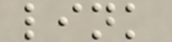link
